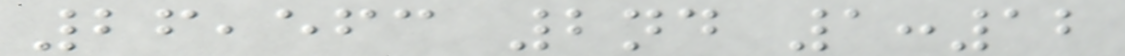26,563 2nd 1:12
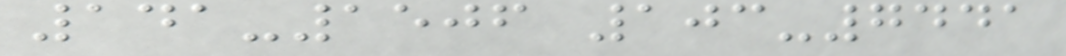141-1506 103-7441
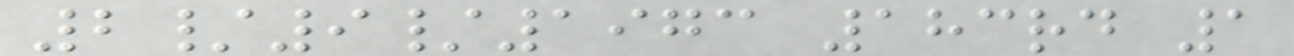2/9/1973 183rd 1
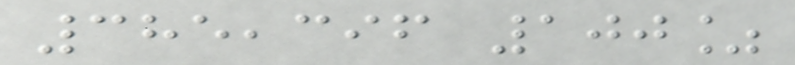385,396 100%
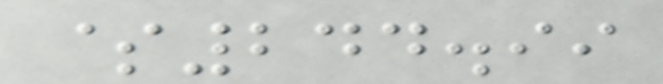$244.99
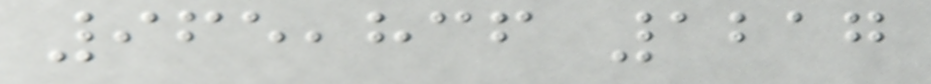965,836 1217
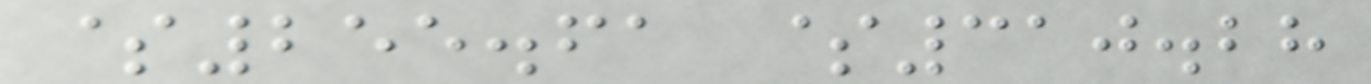$255.61 $310.28
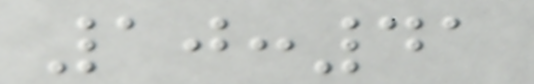10:41
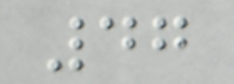47
